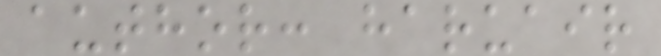author: haruair
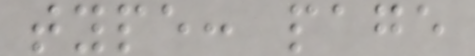type: page
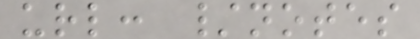url: /notes
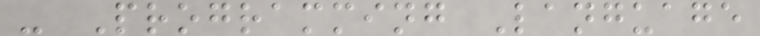- Programming Language
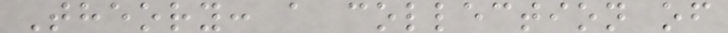Theory: a collection of
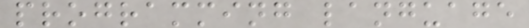programming language
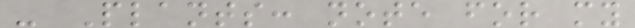- Plants: note for my
